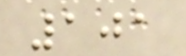101
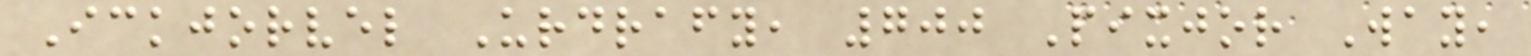Ickjorvel Urdrafy, 700 Pixjor Way,
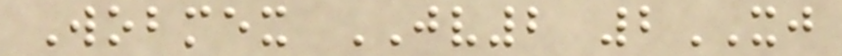Wobmex JV2 2XJ
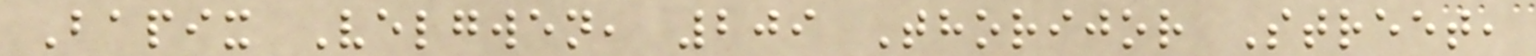Bapix Velgwen, 209 Thorijor Street,
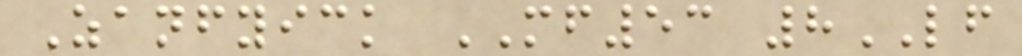Zanfyick MF53 8LF
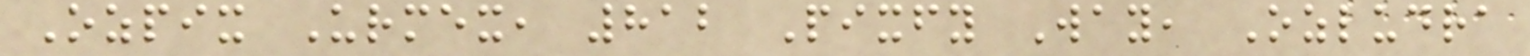Ozpix Urmex, 812 Pixfy Way, Ozludra
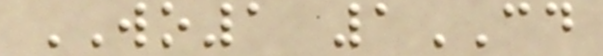WO1 1CD
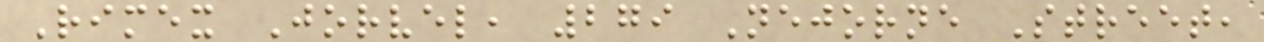Rimex Jorvel, 279 Nejorne Street,
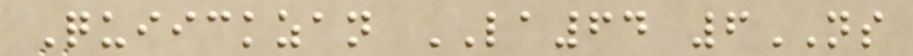Quiickzan LA64 6NS
